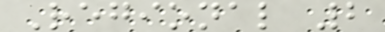Regional 2
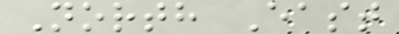North East
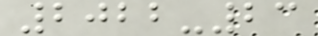2022-23
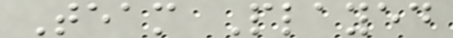Team Played
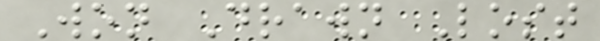Won Drawn Lost
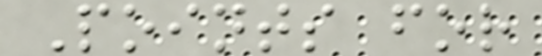Points for
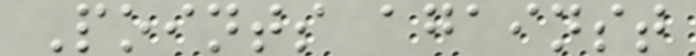Points against
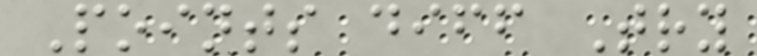Points diff Try
